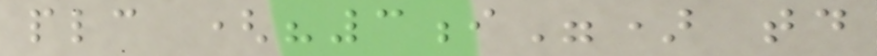plc ("3i") today
